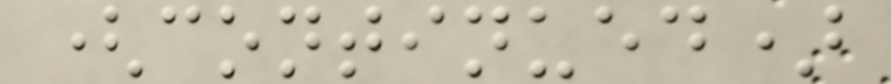(continued)
